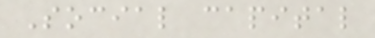Social capital
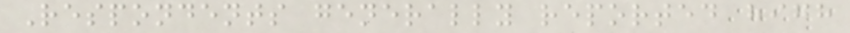Respondents generally reported high
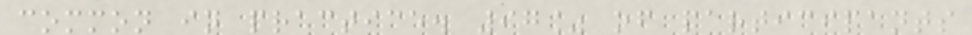common in practice. 97% of participants
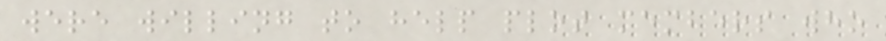were willing to help plot members who
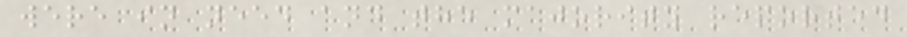were in need and the majority reported
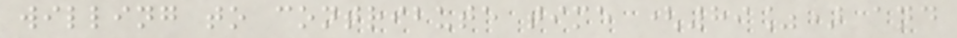willing to contribute time (89%) and
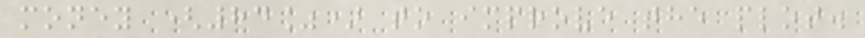money (84%) to improve the plot.
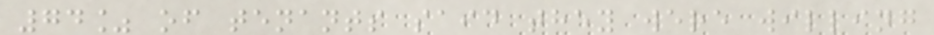74% of tenants said they were willing
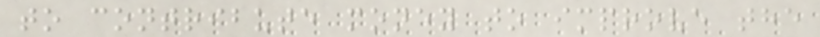to contribute money to improve the
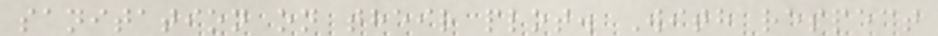sanitation on their plot. With respect
